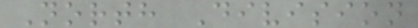North Division
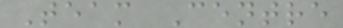Team Centre
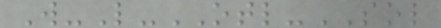W-L-OTL-SOL
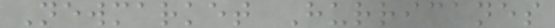Newmarket Hurricanes
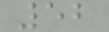52
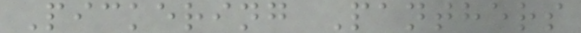Pickering Panthers
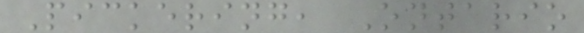Pickering, Ontario
